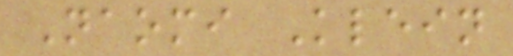Naomi Klein
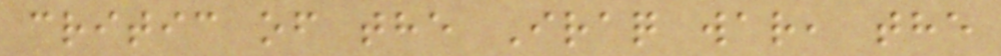critic of the Iraq war, the
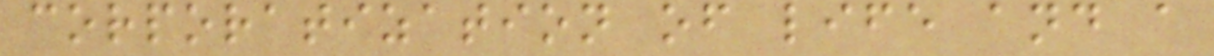corporatization of life and a
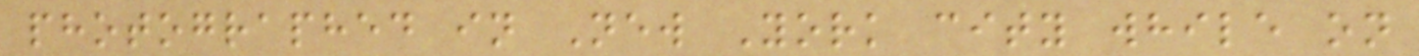photographed in New York city while on
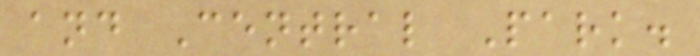and Central Park.
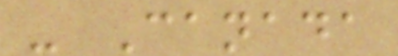- Canada
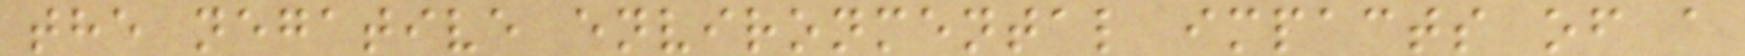the negative environmental impacts of a
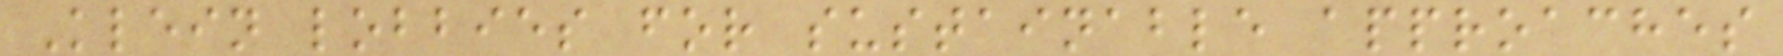Klein lobbies for sustainable approaches
